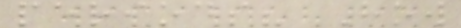periods? How
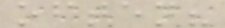often?
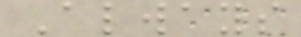Always
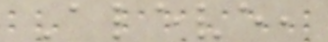Aleve,
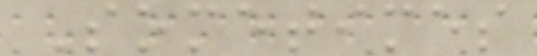Sometimes
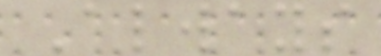Always
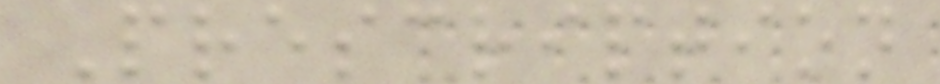Prescription
